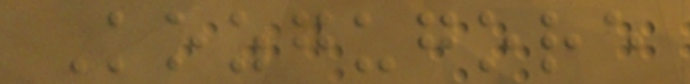Kozgugore
